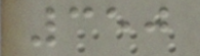350
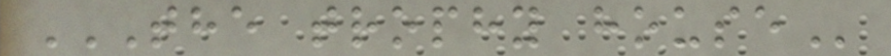THE TROPHY HOUSE
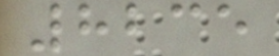8235
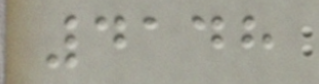4148
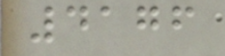4176
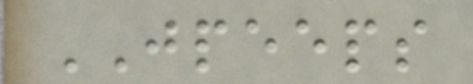JPEEPS
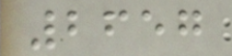2657
